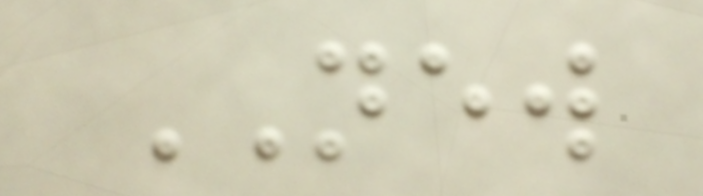NEW
